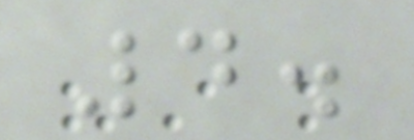4.
